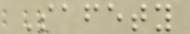Safety
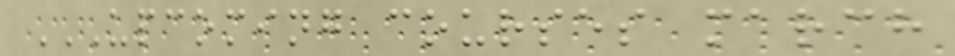UPCOMING COURSES MARCH
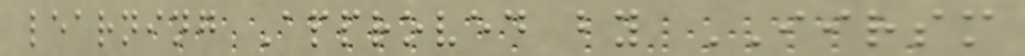learning Approved by IIRSM
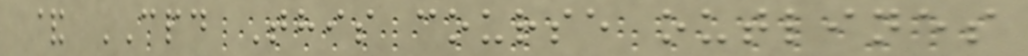& CPD This course outlines
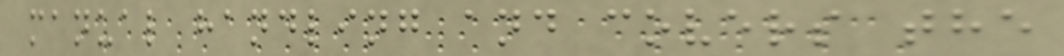manual handling and covers the
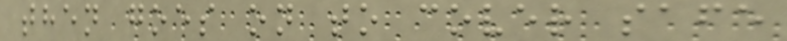then goes on to cover safe
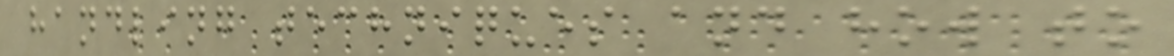handling techniques and how to
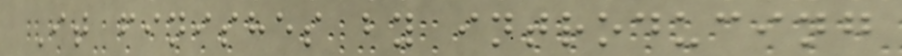It finishes by introducing
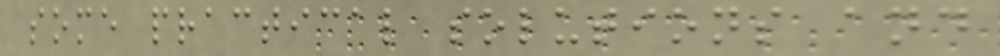some practical solutions and
